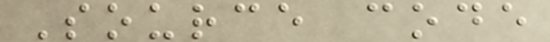Source code
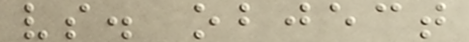vs. object
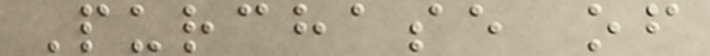Purchase of
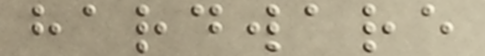hardware
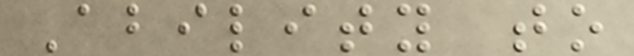Ability to
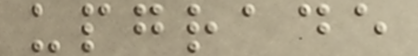upgrade
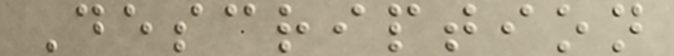Description
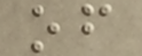of
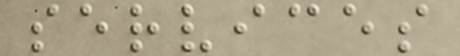services
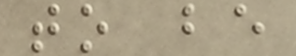to be
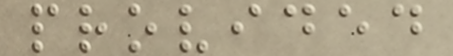provided
